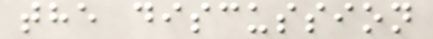the discussion
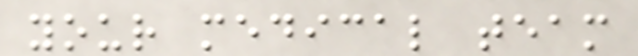your medical team
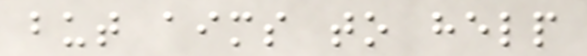but aims to help
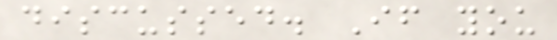discussed. If you
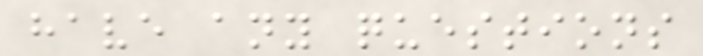have any questions
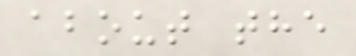about the
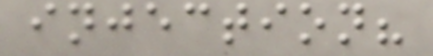injection?
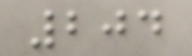204
